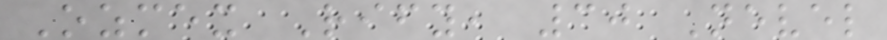Ozmex Rify, 30 Nevel
